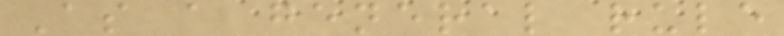As a general rule
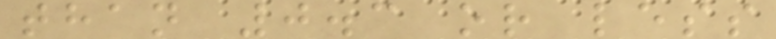than 0.3 or less
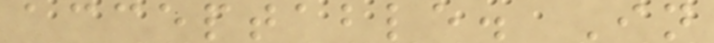acceptable. In
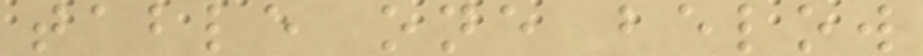table one below
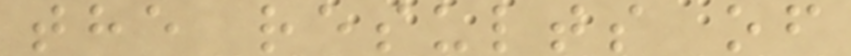the results of
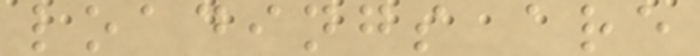loadings are
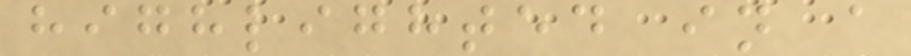highlighted in a
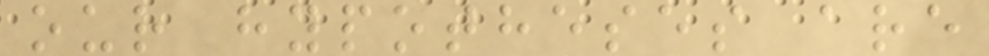our hypotheses are
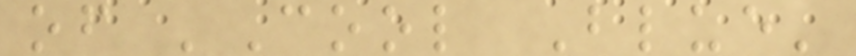of 'Cool Blue'
